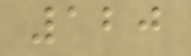120
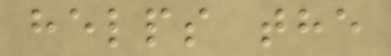helps the
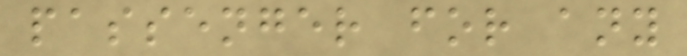passenger for any
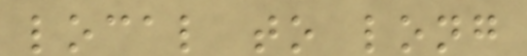local to long
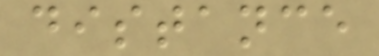distance
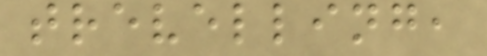trevelling,
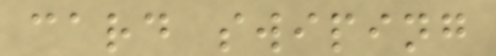card swiping
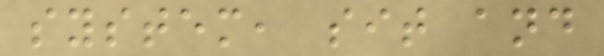system, sit and
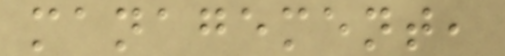management,
